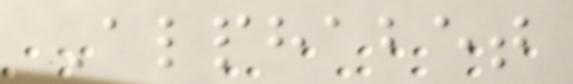Alphabet
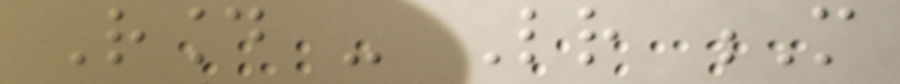Round - Letter M
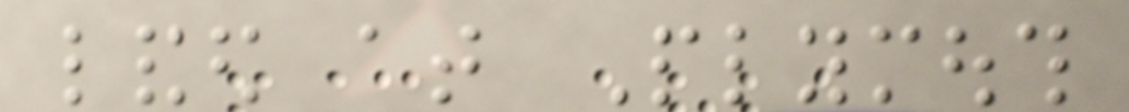landed at Plymouth
